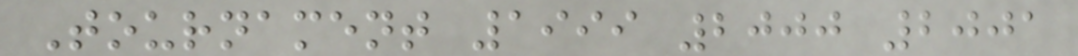Tournament 1999 2000 2001
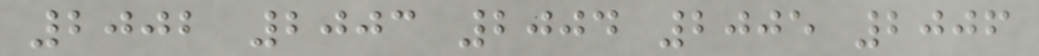2002 2003 2004 2005 2006
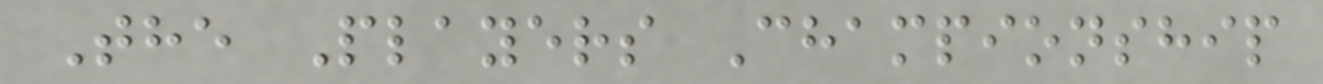The Players Championship
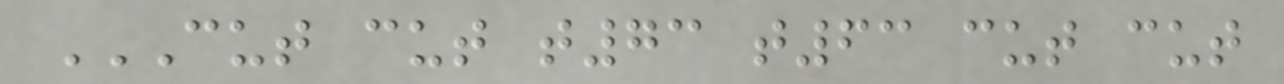CUT CUT T73 T63 CUT CUT
